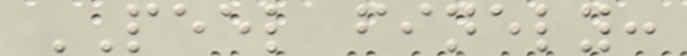PEEL finely:
